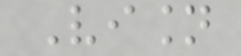Vision
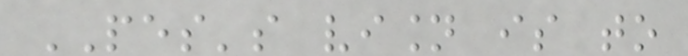PES's vision is to
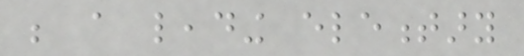be a leading elementary
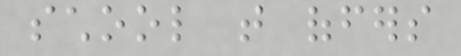school that offers
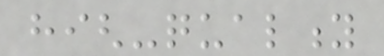high-quality
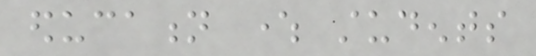education where students
